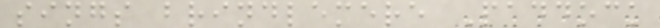sings brindlemere Paddock
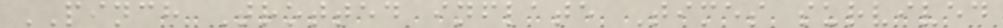PINCH Trotted inflate Times survived
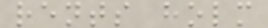rents holm
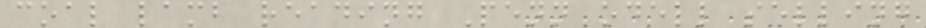coal lamb reading Penn odell selling
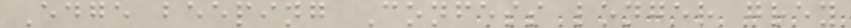Edge beeping Confess longer grey
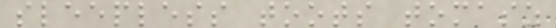sleepless toots tomasz
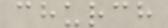church
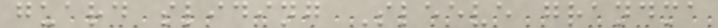guard sliding Sleeve grandma
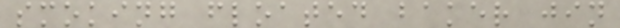smoking floated baker jin
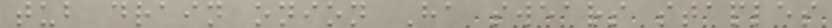tub drain onion Ha swears staples
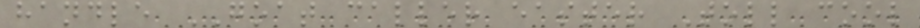handle GOAT caller easter Toll cool
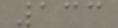133
